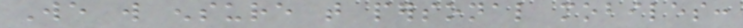We will ensure that personal mobiles:
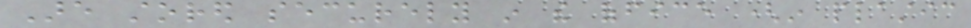Are stored securely in the office (in plastic
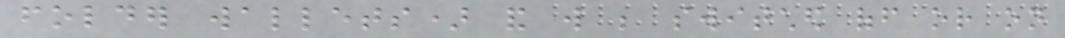folder wallets) and will be switched off or on
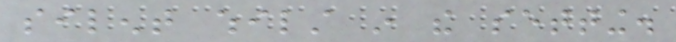silent whilst in the setting.
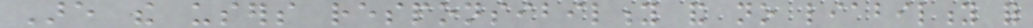Are the users responsibility and no liability for
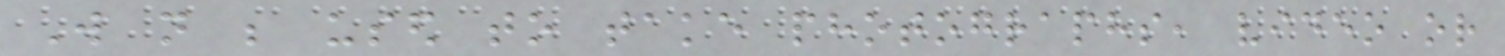Will not be used to take photographs, video or
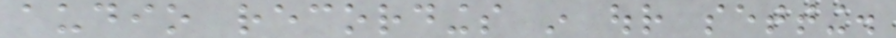audio recordings in our setting.
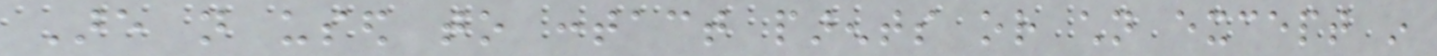Are not used to contact parents or children except in
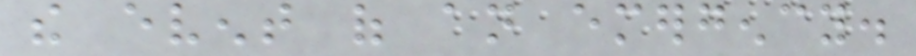the event of an emergency.
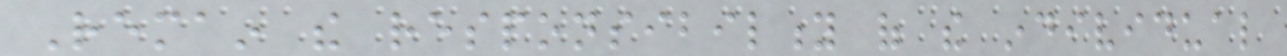Remain the responsibility of the individual
